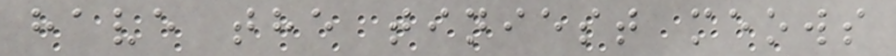have the tiniest meows
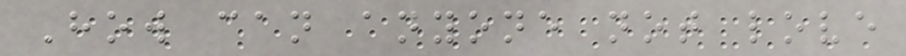How can anyone not love
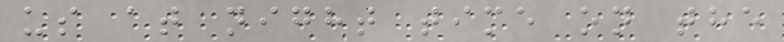us at night time on the
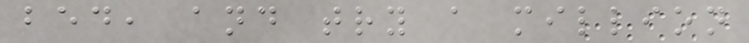bed, and try a million
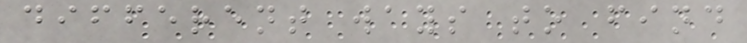different ways to find
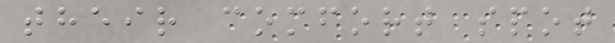their comfort spot
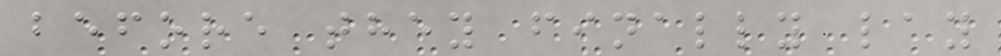before they finally lay
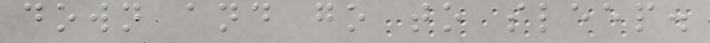down and go to sleep.
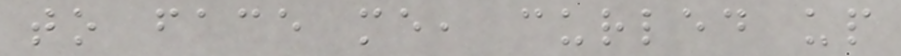to face me, curled up
